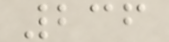236
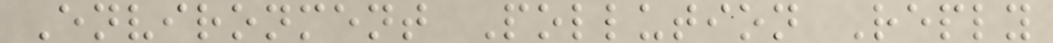Environment Pollution Reply
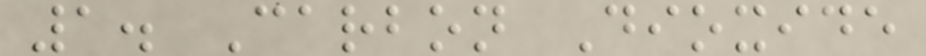1. Carbon Dioxide
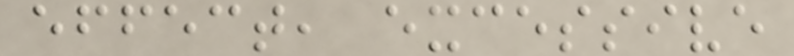effect, excessive
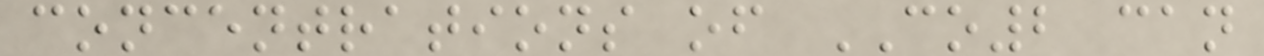concentrations of CO2 can
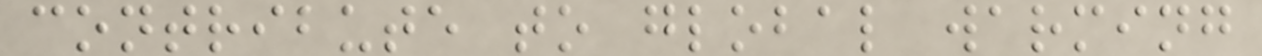contribute to global warming
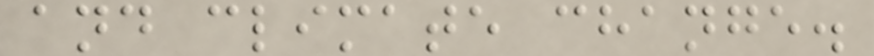and climate change.
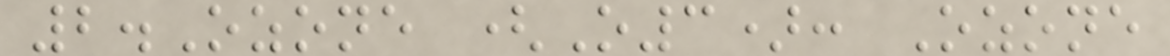2.Ozone (O3): Ozone
